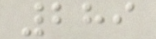289
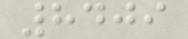8409
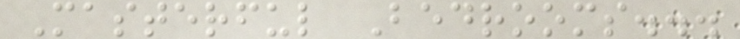Masterful Bedrooms...
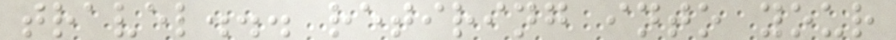travel... retiring into your
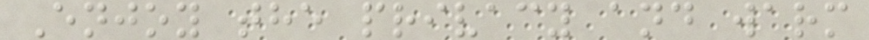Enjoy the privacy and warm
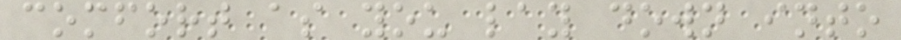comfort as you lay down into
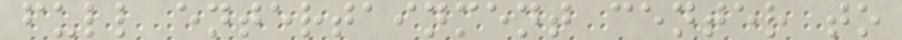full entertainment center to
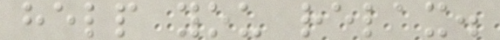help you relax.
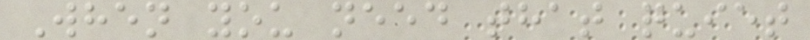When you need that quiet
